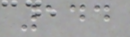144
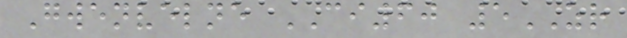Gwenvelne CI60 5ZR
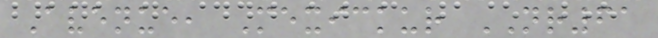Avenue, Mexickur NR61
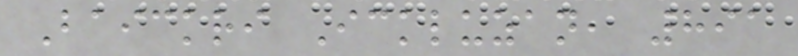Baickri Ickluzan, 891
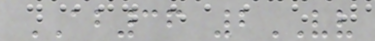AB36 2VV
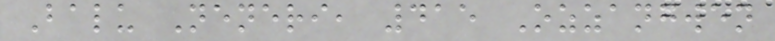Balu Neneri, 415 Ozzangwen
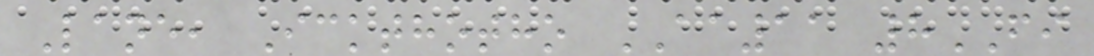Lane, Ickthotho AA11 8FI
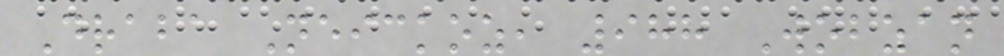Draba Neickoz, 988 Wobzan
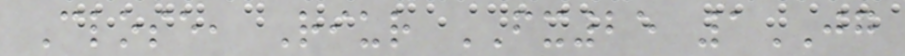Close, Riur FX25 1JG
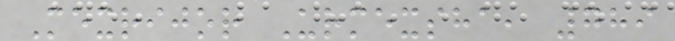Mexrijor Urmexsha, 789
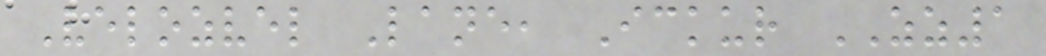Velozvel Lane, Ickur ZZ1
